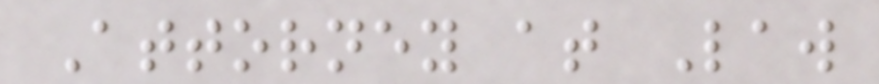Attorney at Law
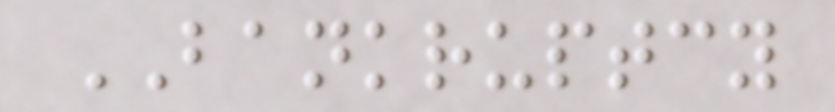BANKRUPTCY
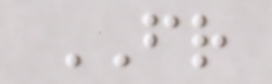FR
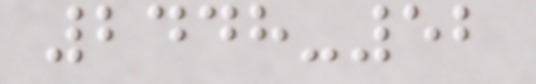2448-52
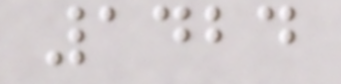1424
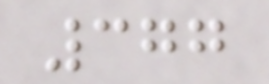377
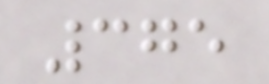375
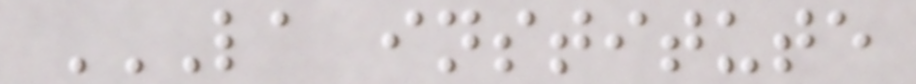LA INSTITUTE
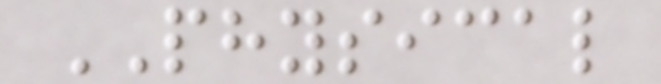PHYSICAL
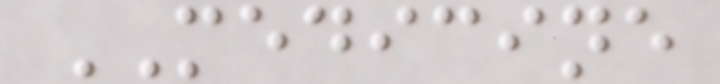MEDICINE
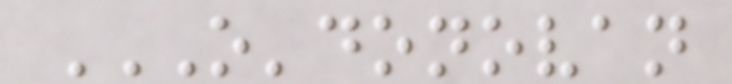O'DONOVAN
